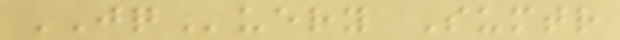JQuery Sumtr
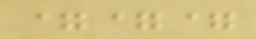===
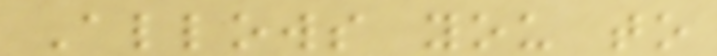Allows you to
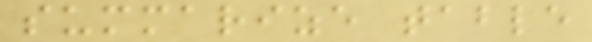summarize table
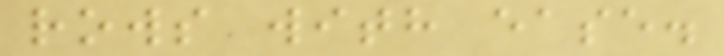rows with ease.
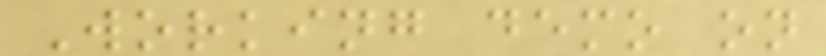Working demo on
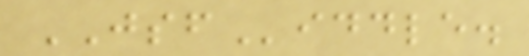JSFiddle.
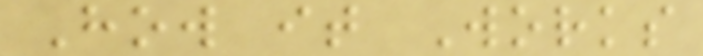How it Works
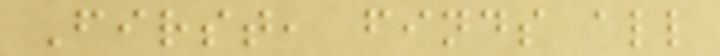First, finds all
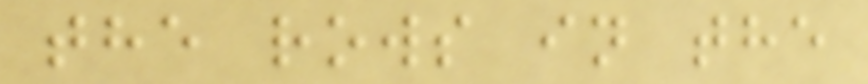the rows in the
